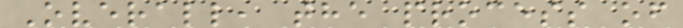Overall, the process of
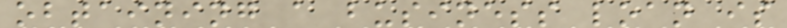obtaining a business loan is
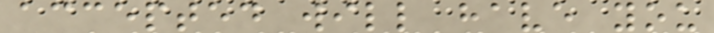accepted will have you
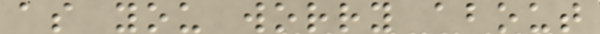as you worry about
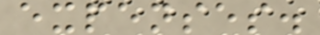expenses.
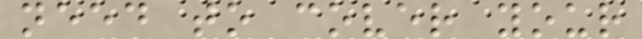need to cover your
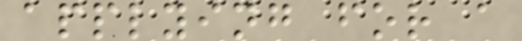applying for a
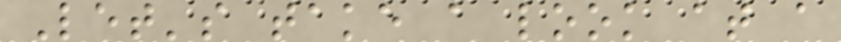Let's take a look at a
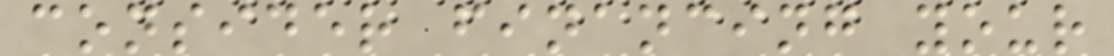consider financing your
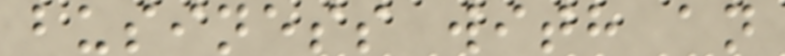business with an
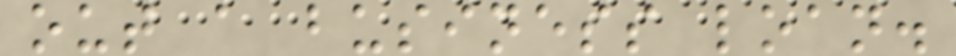out a business loan.
